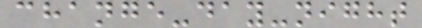change-day-night
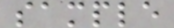sample
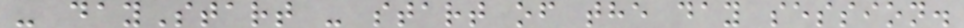- dayStart - start of the day session.
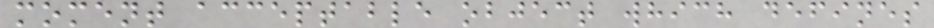moment acceptable object which defines
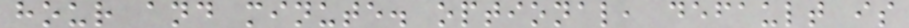hour and minute. optional, default is
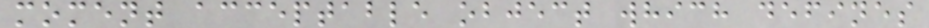moment acceptable object which defines
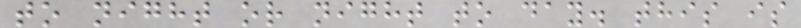to night or night to day. this is
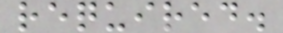required.
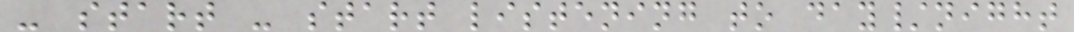- start - start listening to day/night
